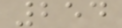254
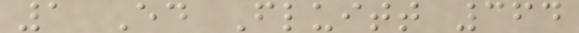1 Ed Fluitt 364
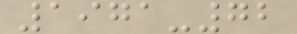1971-72
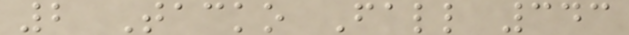2 Tacko Fall 343
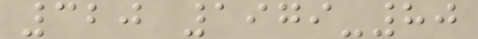320 1979-80
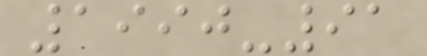1990-91
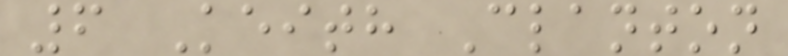6 Keith Clanton
